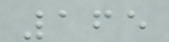165
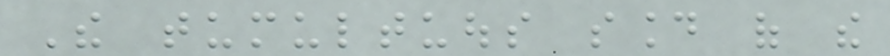The tumultuous sound of the
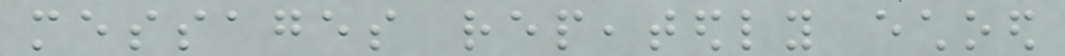messages repeatedly echoed
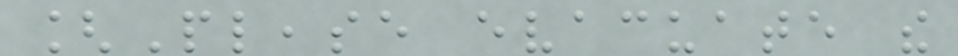[Please evacuate the
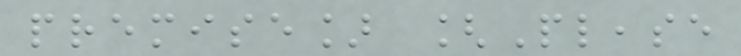premise] [Please
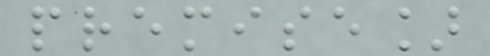premise]
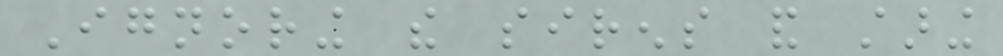Ignoring the sirens and staring
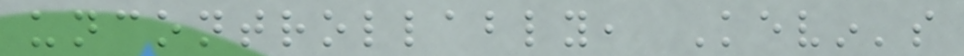uncontrollably, Kevin's
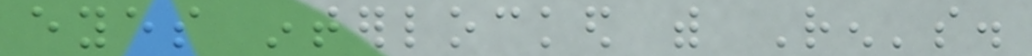eyes interlocked with Ren's.
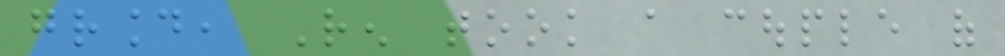ground, Ren took a couple of
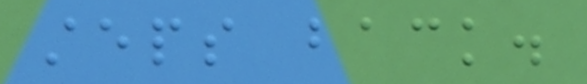steps back.
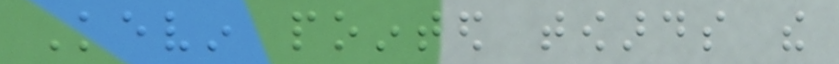Kevin pointed towards the
